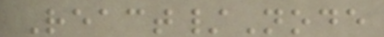React/Node
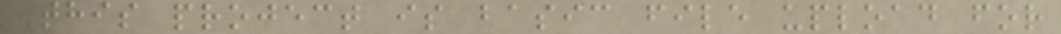This project is basic file upload for
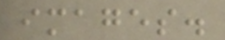images.
